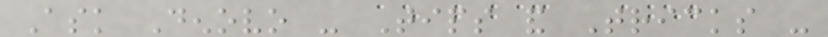Ask Denovo - Tips and Tricks -
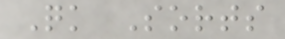Quick Sorts
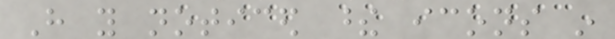Have you noticed these icons in
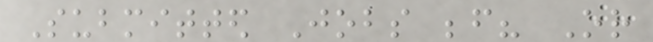Submitted Jobs before? Or
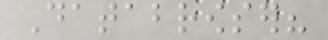Databrowser?
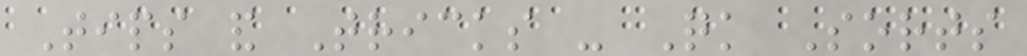Tips and Tricks - Quick Sorts
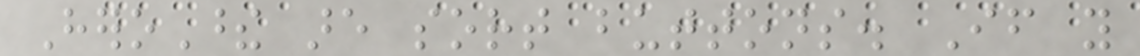HeroThese are sort buttons. If you
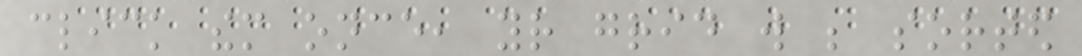click them once, your grid will be sorted
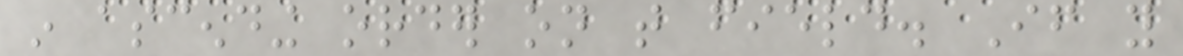in ascending order on that field. If you
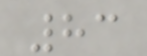83
